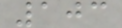103
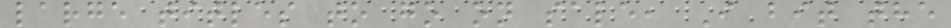large titles to go on sale, I bit the
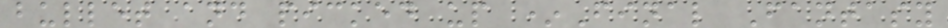bullet and picked up *Final Fantasy
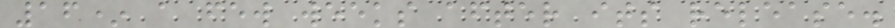16* a few weeks after its release.
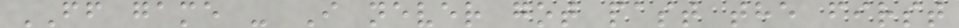FF game - I never got past the first
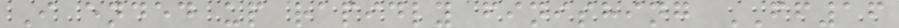I ended up rapidly finishing FF16
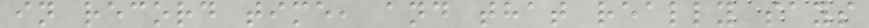in record time, and that really says
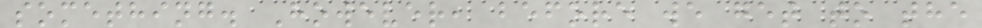something. However, before we get to the
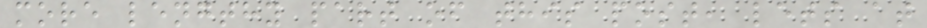more lengthy part of this post, lets at
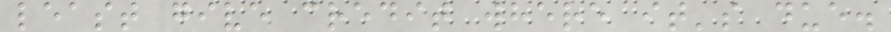least give credit where it's due.
